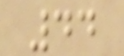44
